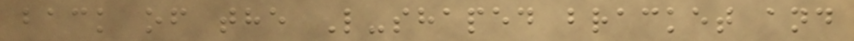back of the L-shaped bracket and
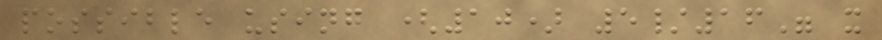possible using (10) 5/16" x
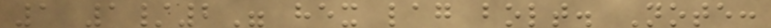1 1/2" hex lag bolt. Note:
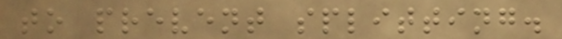to prevent splitting.
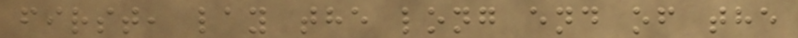first, lay the long end of the
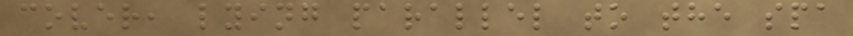cover, lying parallel to the spa
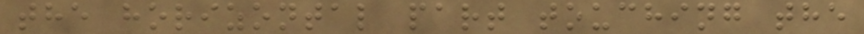the horizontal part touching the
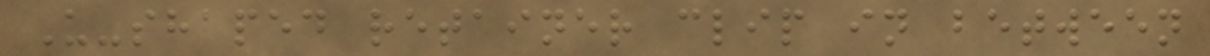U-shaped retainer clip in between
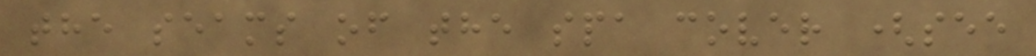the seams of the spa cover (see
